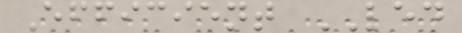Efficient LED
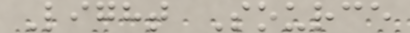Light Source
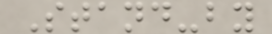Stand-by
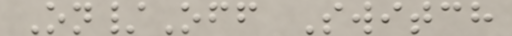On/Off Switch
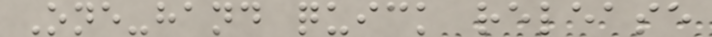One-hand quick release
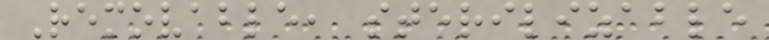Removable, sterilizable
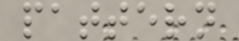pattern
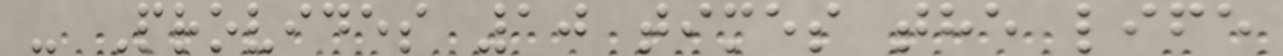- Provides 10 times the life
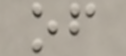of
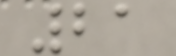21
